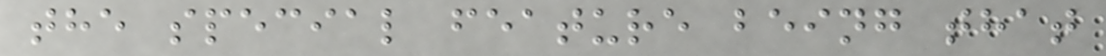the special feature being that
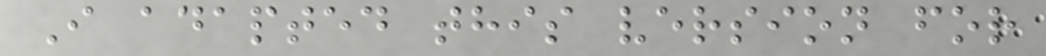I adapted this version for
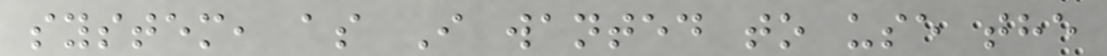system, as I wanted to use the
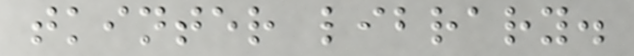tkinter library.
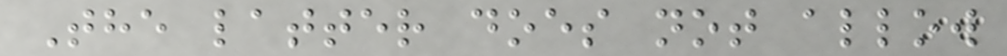The latter does not allow
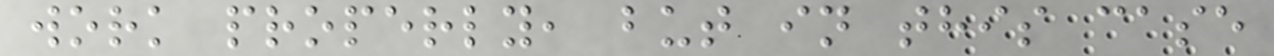work properly, but in this case
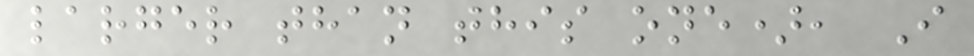larger than this one), I
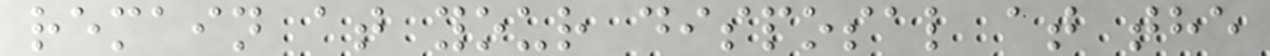remain at your disposal at the
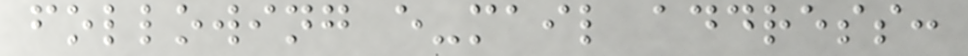following e-mail address:
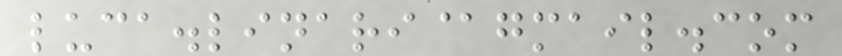luca.linari@gmail.com
